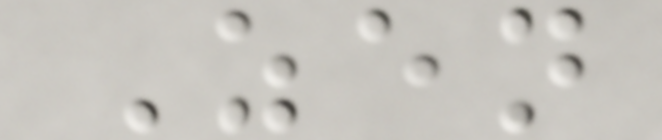Zen
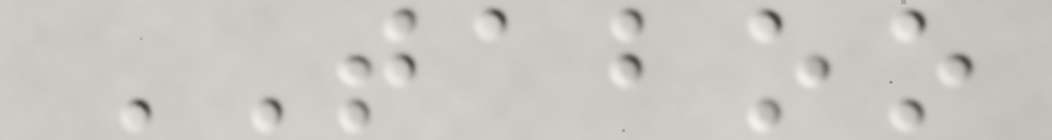TABOO
